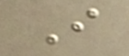I
